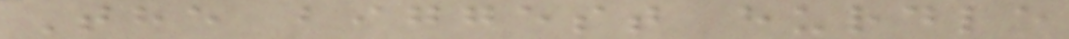The biggest hurdle
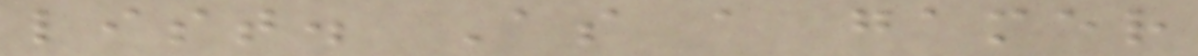list. As a gamer
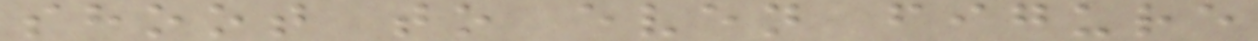shoot to even figure
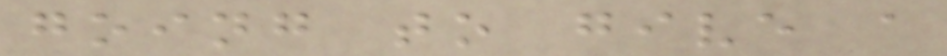going to give a
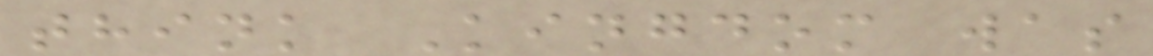think Kingdom was
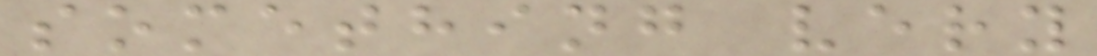something very
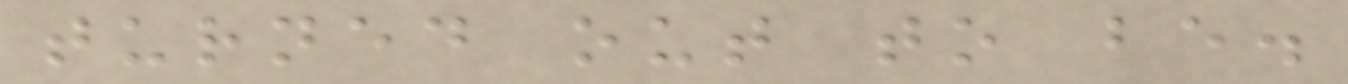turned out to be.
